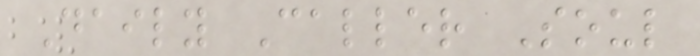Daily Caller Soul
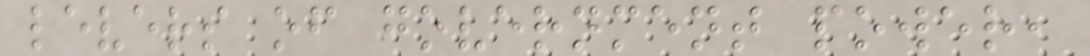levers of government power,
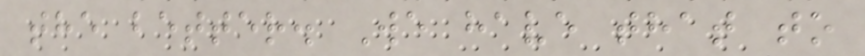the better. We have that to
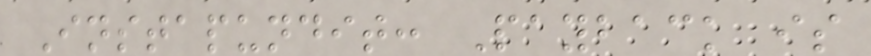Instapundit: Payback is
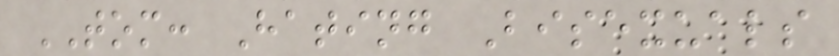TOM: Hating Bisexuals
